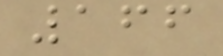166
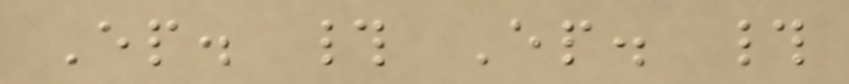Ep. # Ep. #
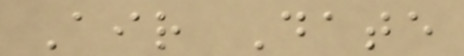Air Date
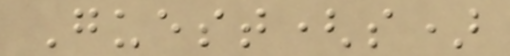Guest(s)
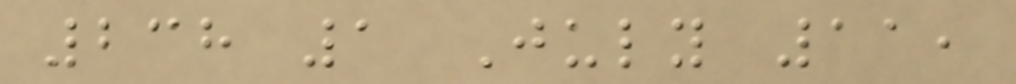238 1 July 11,
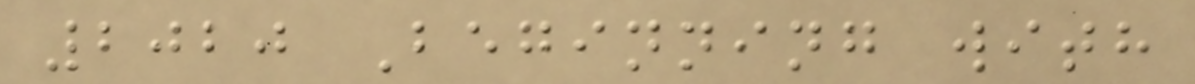2020 Beginning with
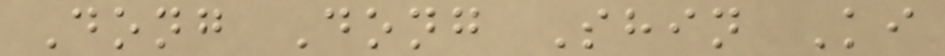Dong Dong Shin Ki
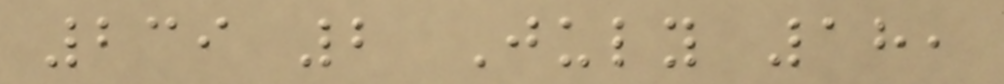239 2 July 18,
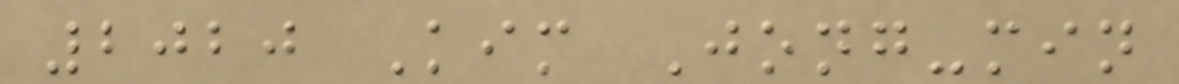2020 Kim Jong-min
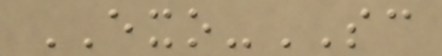EXO-SC
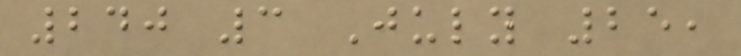240 3 July 25,
